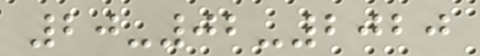20-02-2020
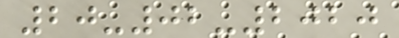20-02-2020
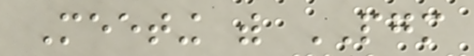Meeting with PGM
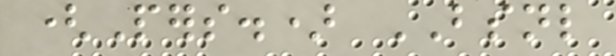(Pers.) BSNL
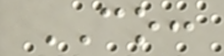CO:
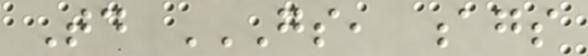Today GS, AGS
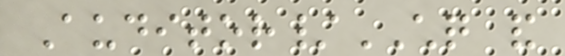Auditor/CHQ and
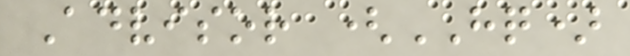Advisor (HQ)
